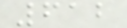612
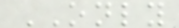ONLY
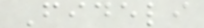Fideli
